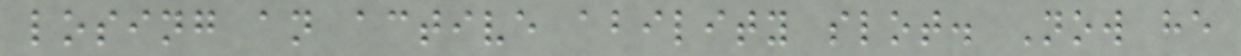losing an active ability slot. Now he
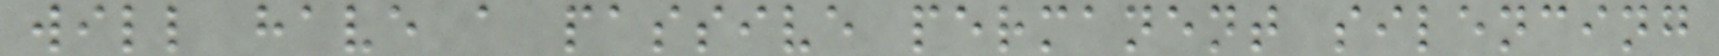will have a passive permanent silencing
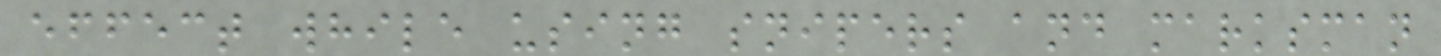effect while using snipers and marksman
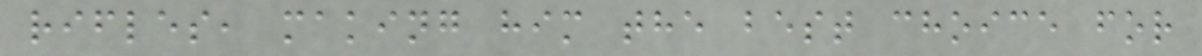rifles, making him the best choice for
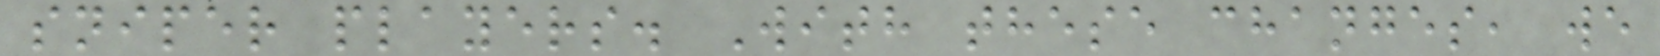sniper players. With these changes, we
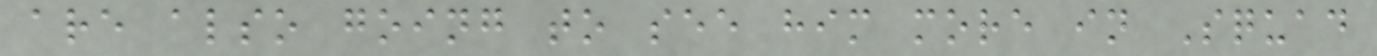are also going to see him more in Squad
